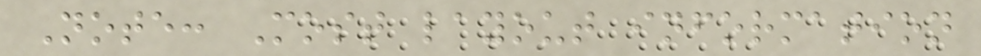Note: Most layout information
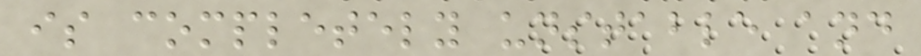is completely unstable and
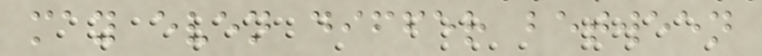may even differ between
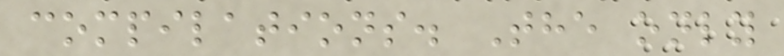compilations. The only
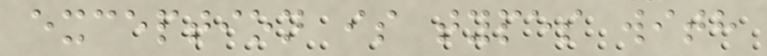exception is types with
